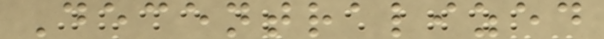Decentralized
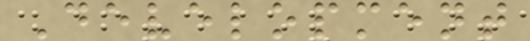Development
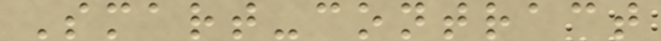Smart-contract
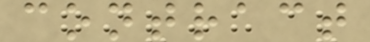contract
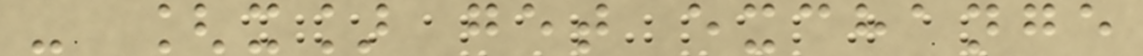- [x] get exchange
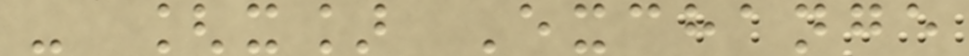- [x] Exchange
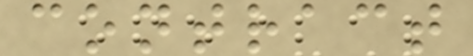contract
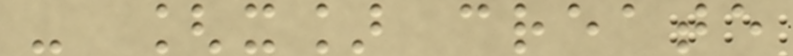- [x] create
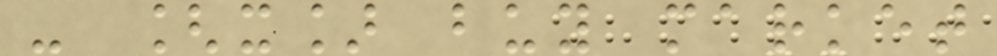- [x] buy market
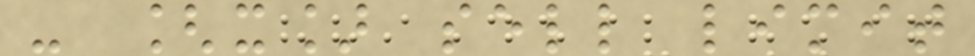- [x] sell limit
